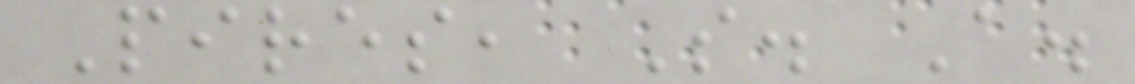Pires, S. A.
